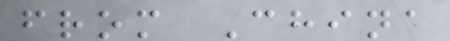from China
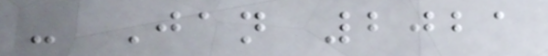- Jan 2021
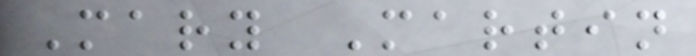Mary Martin
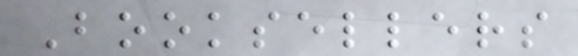Booksellers
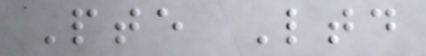Pte Ltd
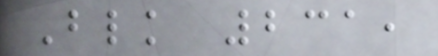Blk 231,
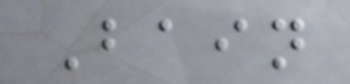Bain
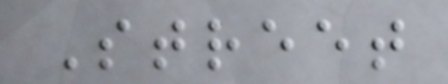Street
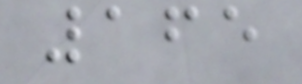165
